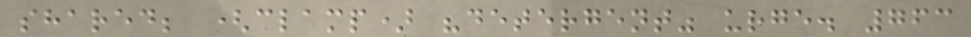shared; (clamp) "detergent" urge. 763
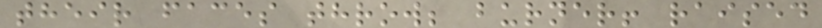their faces throw; burner! raised
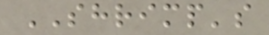SHRIMP's
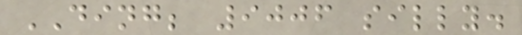DING; 9006 silly.
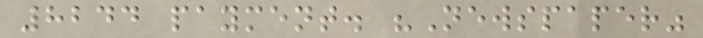8244 payment. "Newspaper"
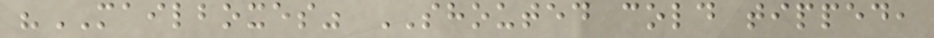"MAILBOXES" SHOUTED cold tipped,
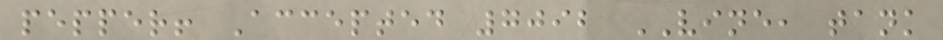pepper! Accepted 7092 VINE, tank
